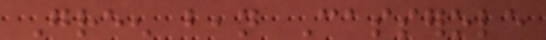Green bean Casserole
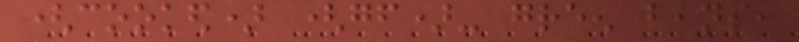(cooked) (gf)- green beans,
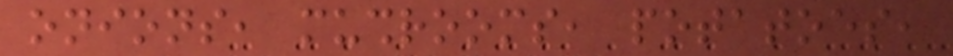onions, mushrooms, potatoes,
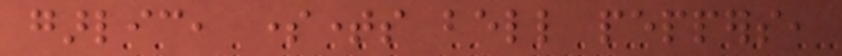garlic, sometimes bell peppers,
